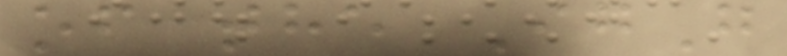of the IgG
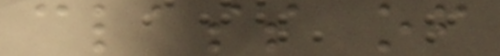class of
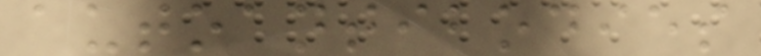autoantibodies
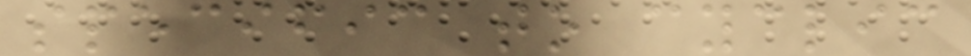specific to cyclic
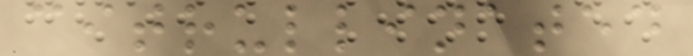citrullinated
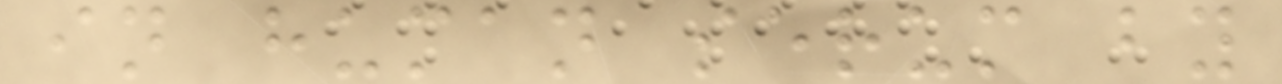in human serum by
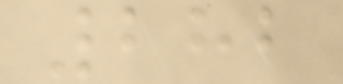282
